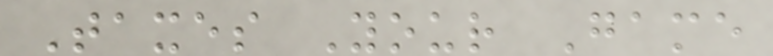Taxes Your Game
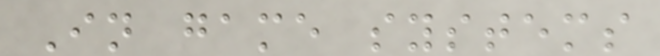In game systems
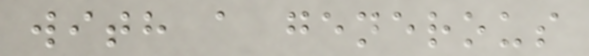with a generous
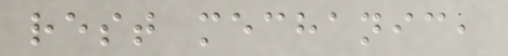rest mechanic,
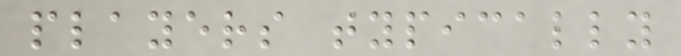players typically
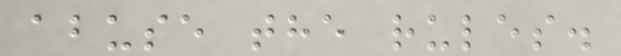abuse the rules.
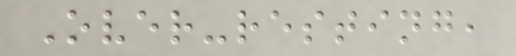Over-resting,
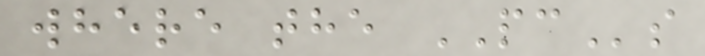where the PCs
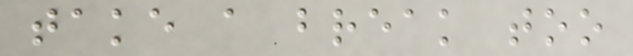take a break too
